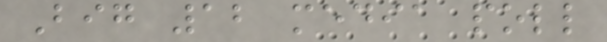Big 12 media poll
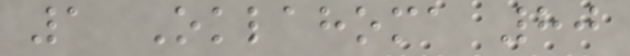1 Oklahoma 80
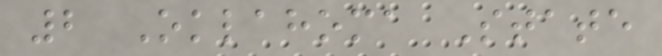2 Oklahoma State
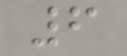6
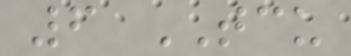6 TCU
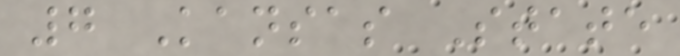7 Kansas State
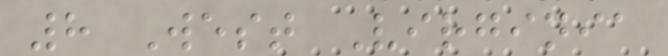8 West Virginia
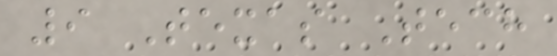9 Texas Tech
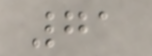71
